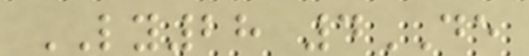LY28 4DE
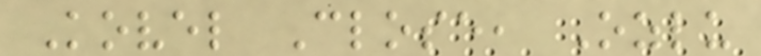Kovel Close, Ozlu
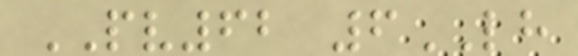PV62 6LH
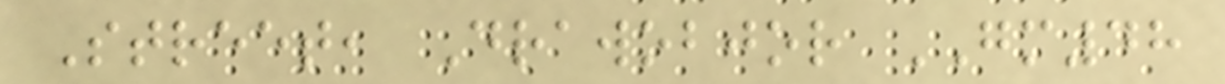Street, Drawobjor GM48
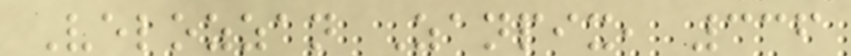Velozzan Zanpix, 336
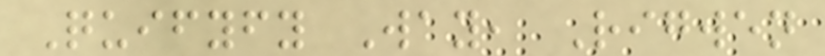Quifyfy Way, Rigwen
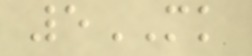5MK
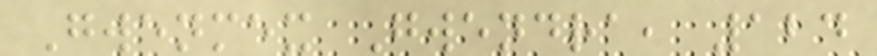Gwenmex Gwendra, 124
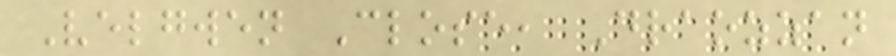Velgwen Close, Draozzan
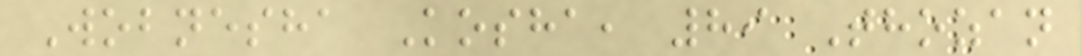Wobnesha Kosha, 89 Thozan
